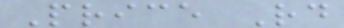Price Rd
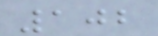102
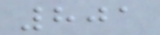801
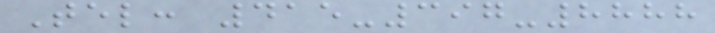Tel: 415-397-8888
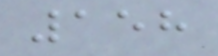158
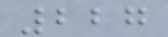227
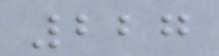227
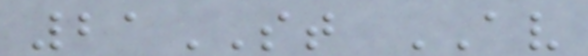21ST AV
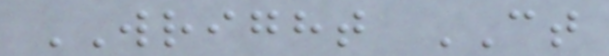WRIGHT CT
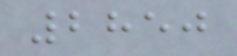2850
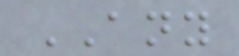ANY
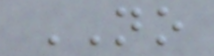NO
